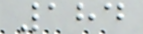184
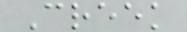Creek
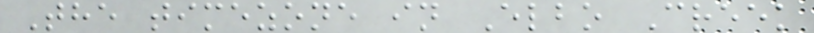The timezone in Elbo Creek
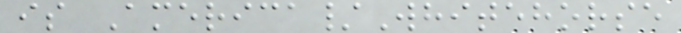is America/Whitehorse
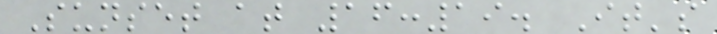Sunset at 16:19. It's
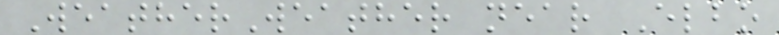WeatherWeather near Elbo
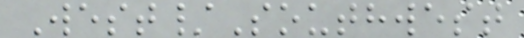West/Southwest
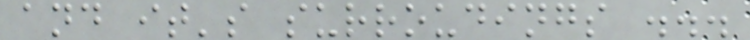and it's surroudings ...
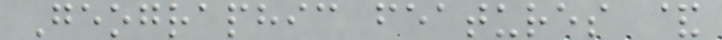Geographic features &
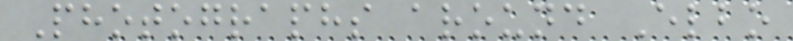Photographs around Elbo
